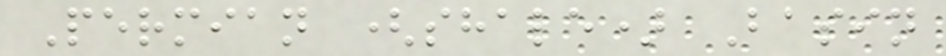Permian (shale) Basin
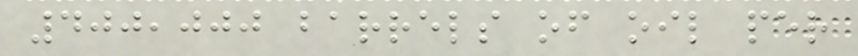400,000 barrels of oil per
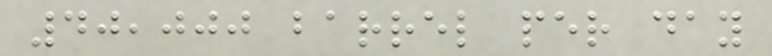40,000 barrel per day
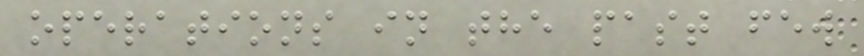operations in the past few
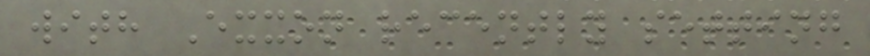with Exxon recently setting
